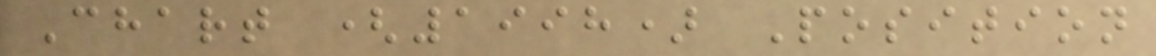Chart (1998) Position
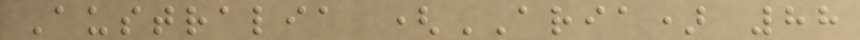Australia (ARIA) 88
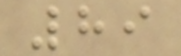89
